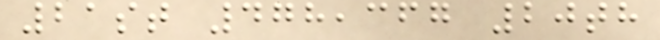21st 478,367 20th
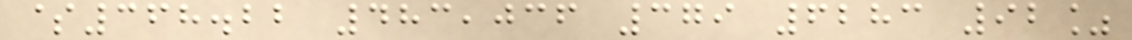$368.22 483,036 379 6283 92%
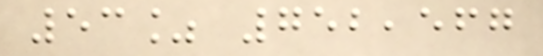53% 752,567
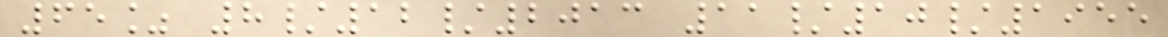65% 8/12/2013 11/10/1955
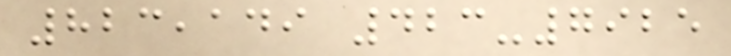823,149 423-7925
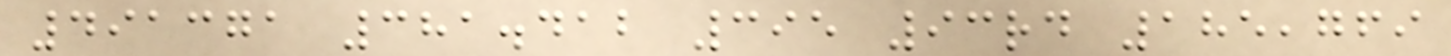491371 381.412 395 93rd 185,769
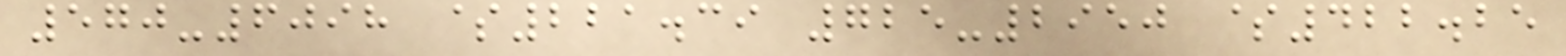570-6098 $221.39 725-2950 $422.25
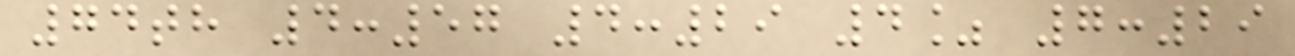74th 4:57 4:29 4% 7:29
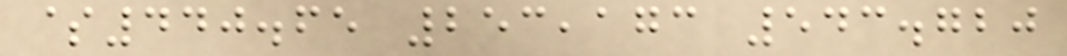$440.65 253,173 543.720
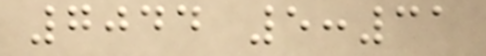7044 5:31
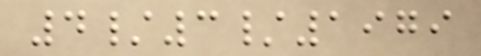4/3/1979
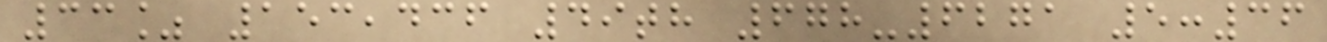33% 153,436 49th 678-6271 5:36
